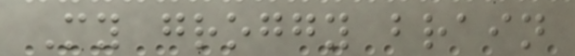My groggy brain
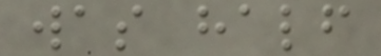was half
